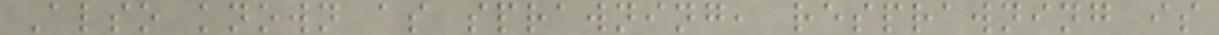Also known as sprawning, resprawning is
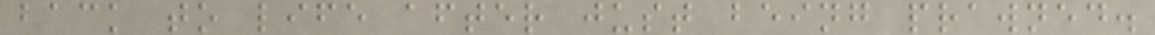back to life after just being prawned.
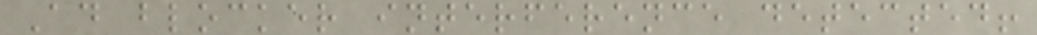Ad blocker interference detected!
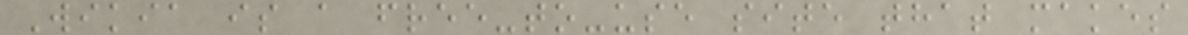Wikia is a free-to-use site that makes
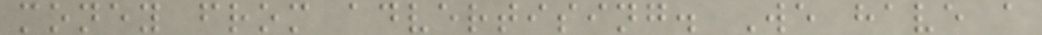money from advertising. We have a
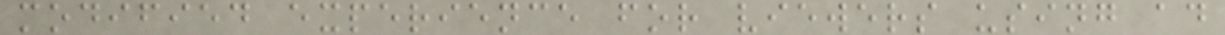modified experience for viewers using ad
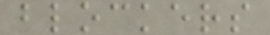blockers
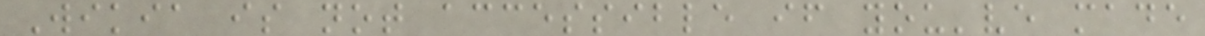Wikia is not accessible if you've made
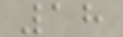18
